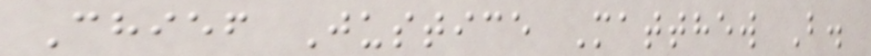Chief Justice Matthew B.
